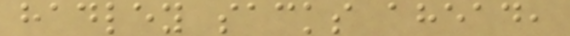hadley sacks ahead,
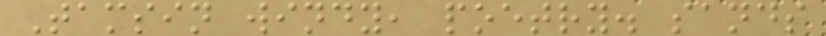Tamsin windy, poetry. sands
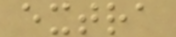extra
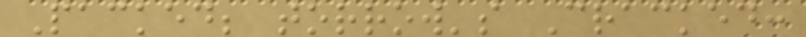Packed; torrow's Cracked:
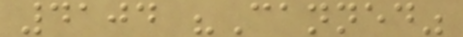4104 "Canned"
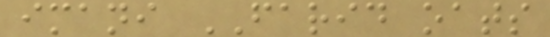imani FARID oats
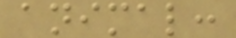animal:
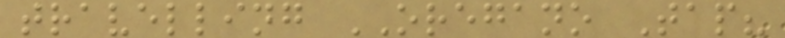travelling OREGANO Tap?
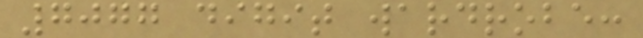7077 digit wardrobe:
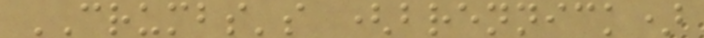CRUMBS's (brennick)
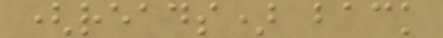(reads) back
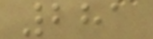281
